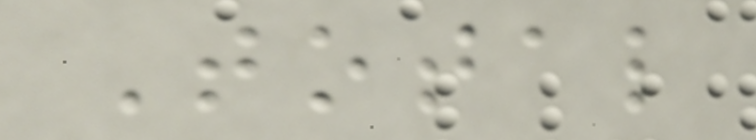Total
